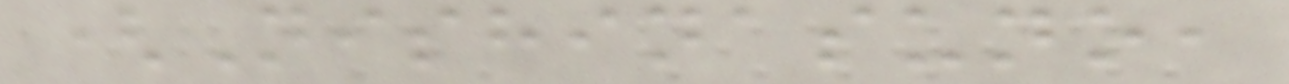(Nishinasuno,
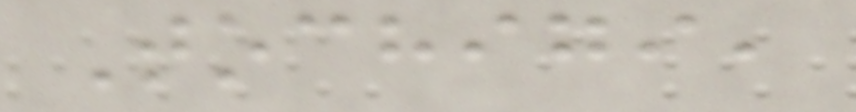Tochigi,
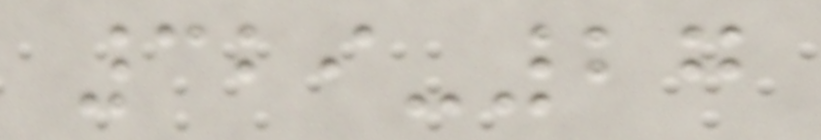329-27
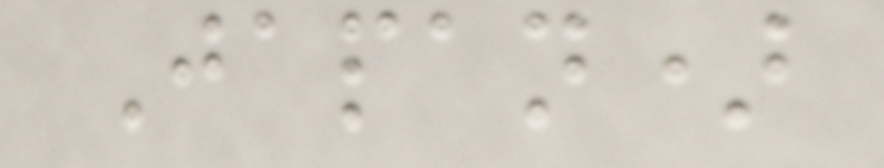Japan)
